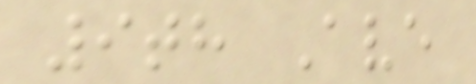9th Ave
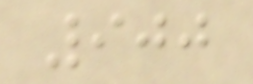900
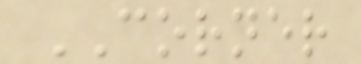CORNER
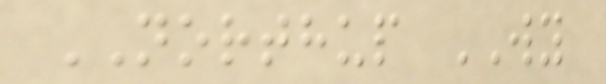NORTHUP WY
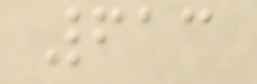613
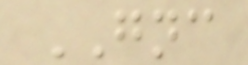GNC
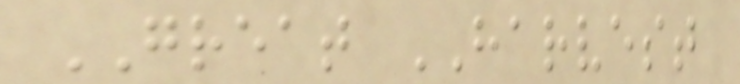GREAT HARVEST
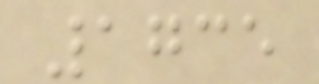1735
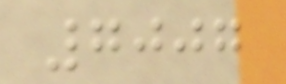7007
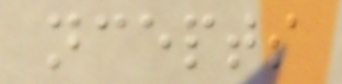ncepts
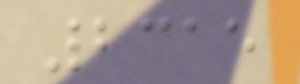2315
